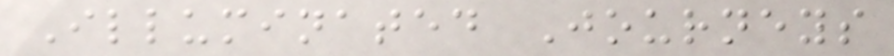Illuminated Journeys
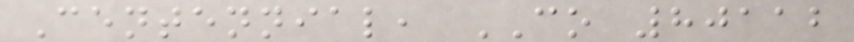Centennial, CO 80112
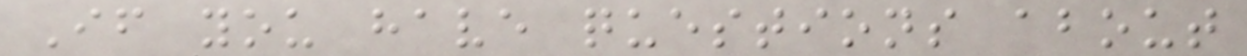If you have questions about
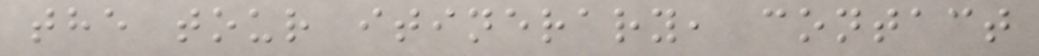the tour itinerary, contact
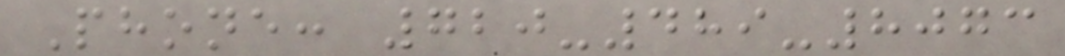Phone: 720-489-8073
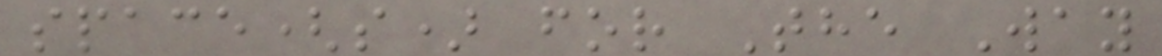space(s) for The Way
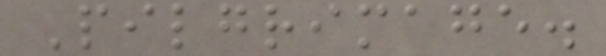Pilgrimage.
